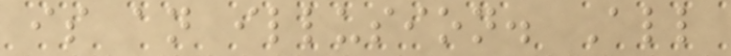is an illusion. All
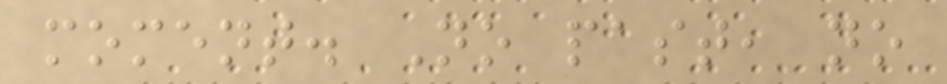moment. No past, no
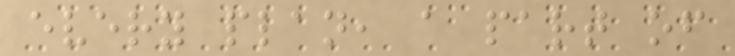every plan, a part of
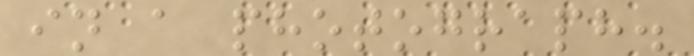in a photograph.
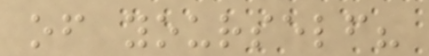of yourself?
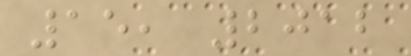15, 2012
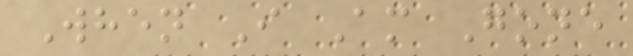When I Am Gone
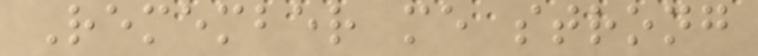Remember me strong
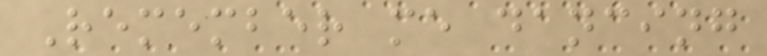Remember me dancing
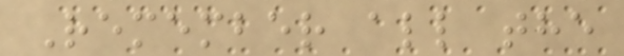Remember all the
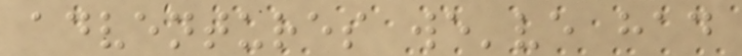adventures we've had
